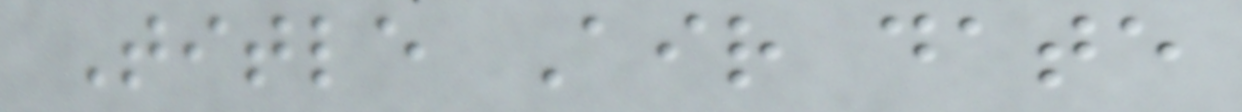Title Air date
